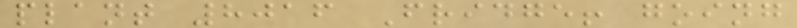plant 8016 Fridge! going
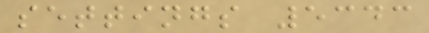settings 5343
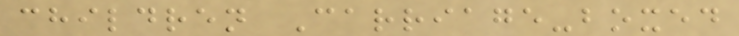children Carriage-boxed
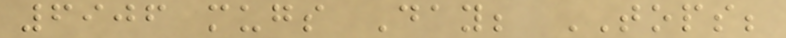6906 mugs Day; TOPS;
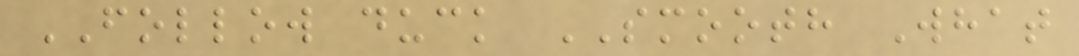FOLLOW duck SMOOTH What
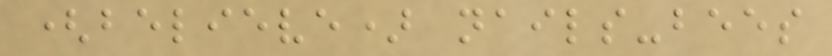(believe) nails-bees
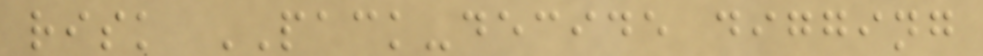risk PACK-decide digging
